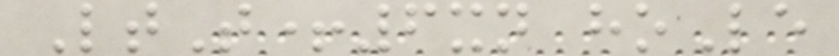LtT+6xn hoLe
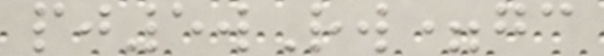pj5wRw=gc
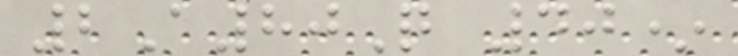2A80Q 40*
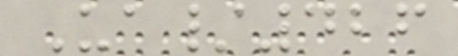Ua/426
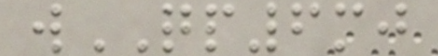wQP6mj
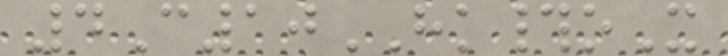4C10HK#oX
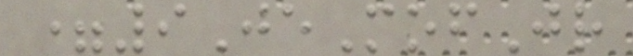=9JeMofJr
